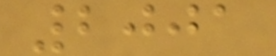2001
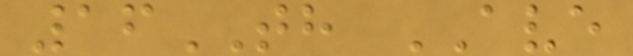16TH AVE
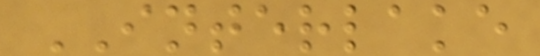INTERLAKE
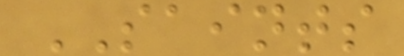SAINTS
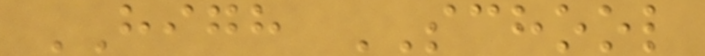HIGH SCHOOL
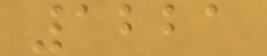1221
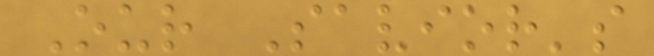Our Savior's
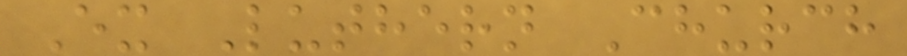Ex Luthern Church
